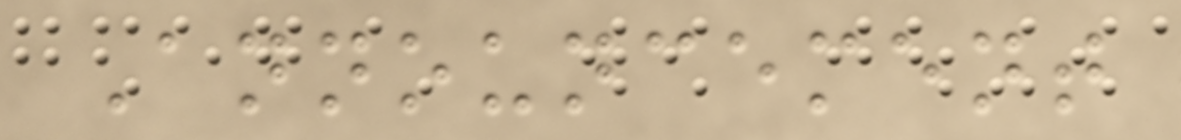Announcement
